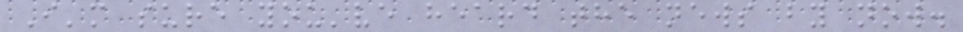I'm sure you've heard the news by now.
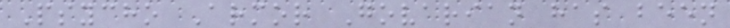Psycho Armor Govarian has been
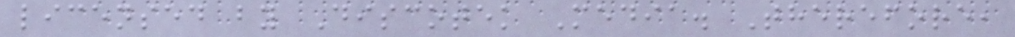licensed by Discotek Media. Therefore,
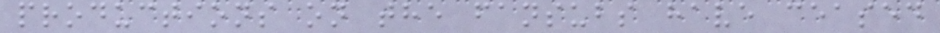productions on the fansubs have ceased
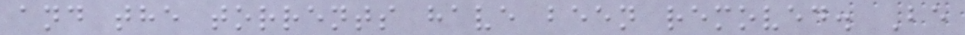and the torrents have been removed. Be
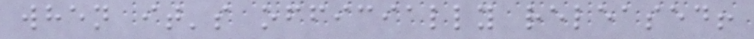when it's officially released!
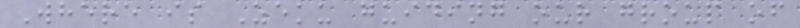Where is Zeku guiding our group of
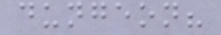dungeon?
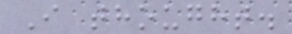I thought.
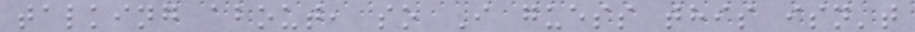talking about, so I guess this isn't
